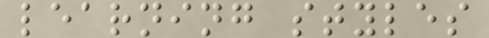learning styles
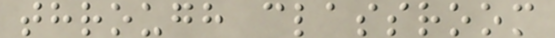through classroom
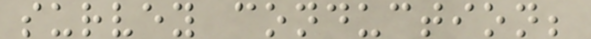survey conduction;
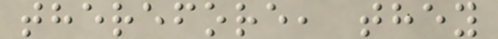therefore, they
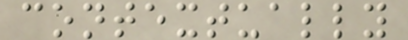contextually
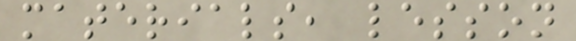materials, lesson
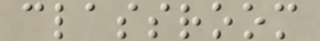classroom
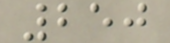250
